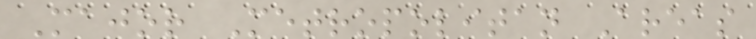Major Metropolitan Areas
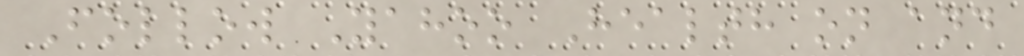Follow Yahoo Health on and
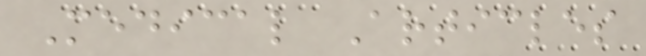Medical Articles
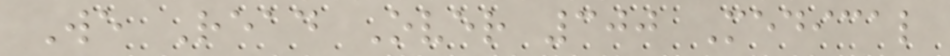We Read Over 300 Medical
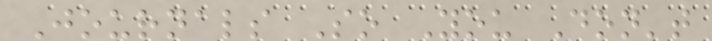Journals So You Don't
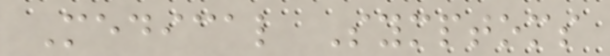Medical Symptoms
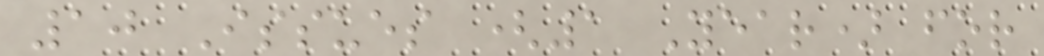10 Issues (1 Year) for
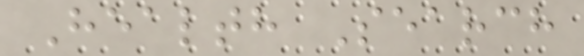Health Search
